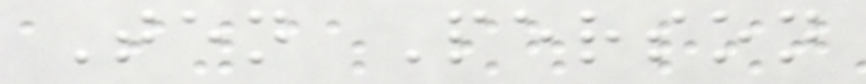Ten Person
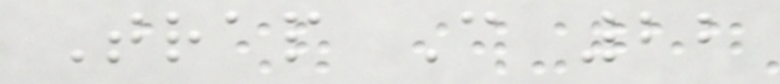Trap C 22
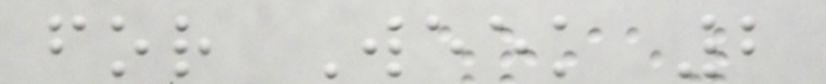for Week 2
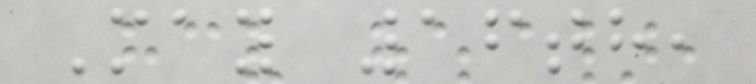May 16th,
